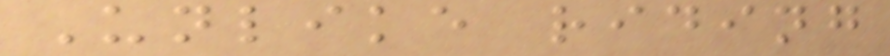Unlike riding
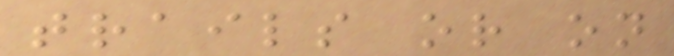trails or on
